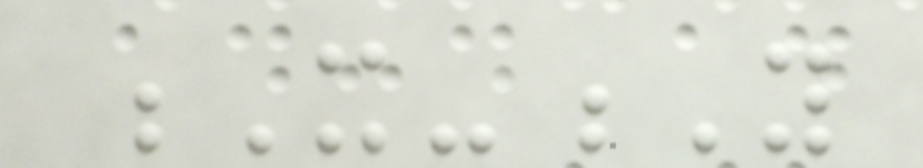X-Y
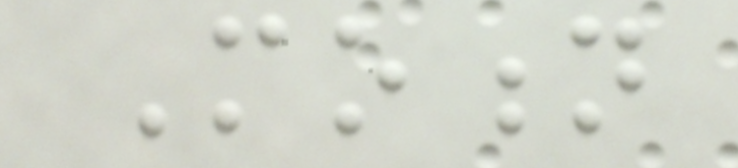Motion
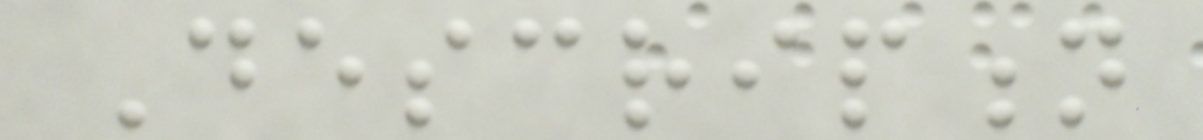Description
